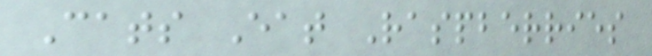Cats Eat Raspberries
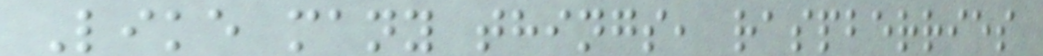Like many things, raspberries
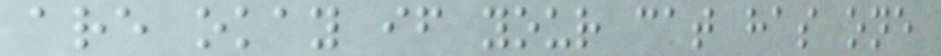are okay if your cat has one
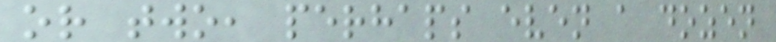or two, perhaps even a dozen
